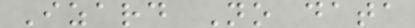Izard No data
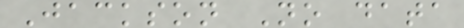Jackson No data
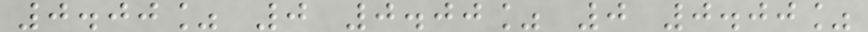0.00% 0 0.00% 0 0.00%
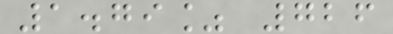1.79% 726
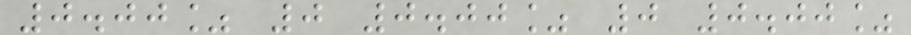0.00% 0 0.00% 0 0.00%
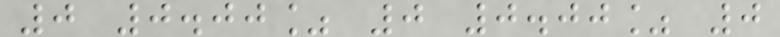0 0.00% 0 0.00% 0
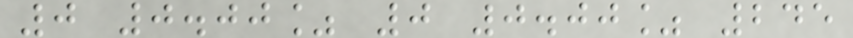0 0.00% 0 0.00% 245
